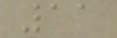11
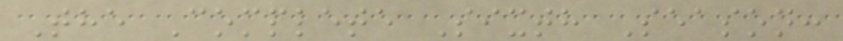The Complete Sixth Season:
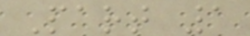Part 1
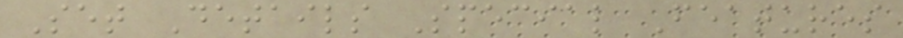Set Details Special Features
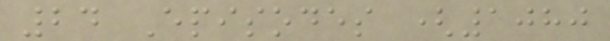24 Episodes (1080
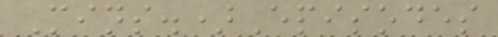Mins.)Episodes
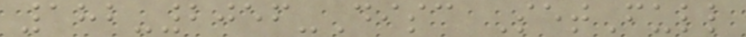182-2056-Disc SetFull
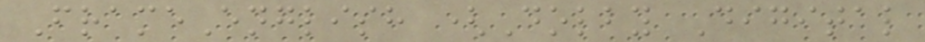FrameEnglish (Dolby Digital
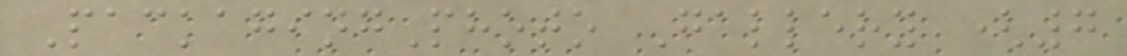PackagingPhoto Gallery (7
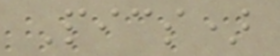Pics)
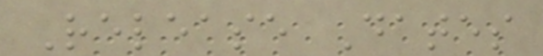Release Dates
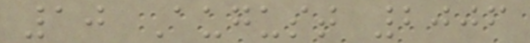10 August 2006
